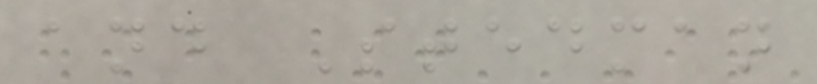and Stedman
